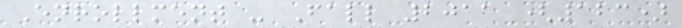Enrollment - Fall 2011 (123)
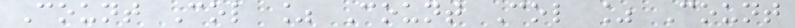Count Col % Count Col % Count
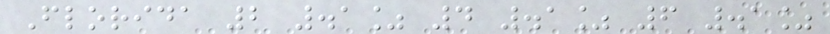Florida 2 .1% 4 .1% 6 .1%
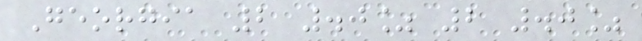Georgia 2 .0% 2 .0%
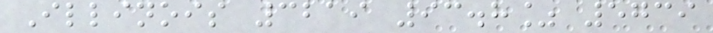Illinois 3219 93.8% 5739
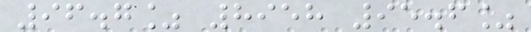96.7% 8958 95.6%
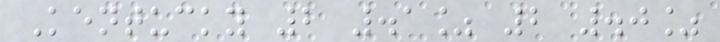Kentucky 2 .1% 2 .0%
